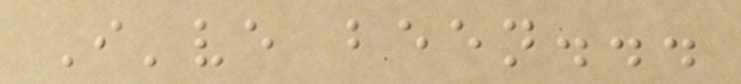I've been...
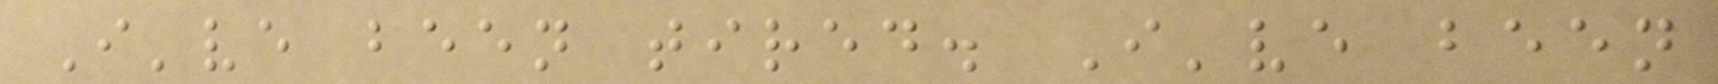I've been tired. I've been
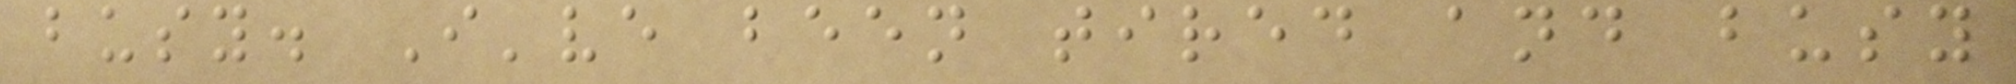busy. I've been tired and busy
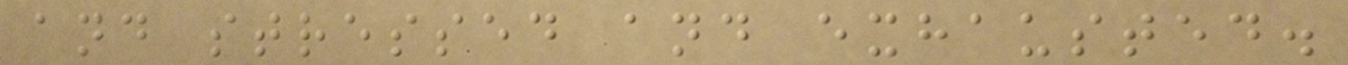and stressed and exhausted.
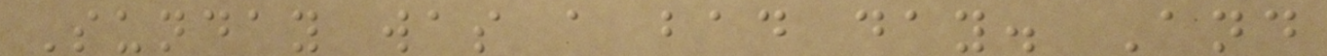Sunday was a bad day. And
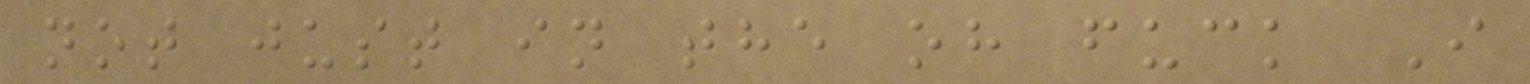not just in the oh fuck I
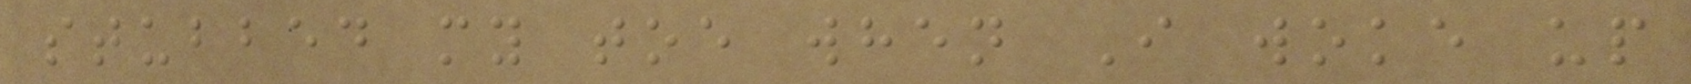stubbed my toe when I woke up
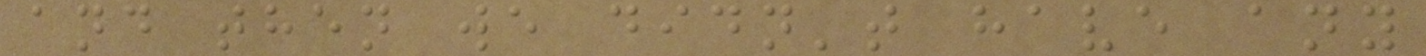and then we didn't have any
